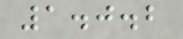1.0.2
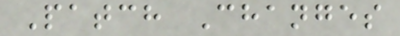Patch Changes
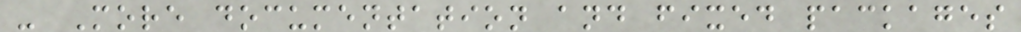- More documentation and fixed packages
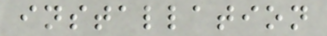installation
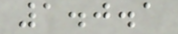1.0.1
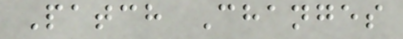Patch Changes
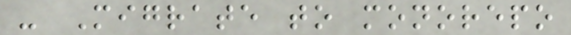- Migrate to monorepo
